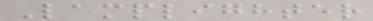Lamplighter
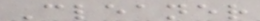Cleaner
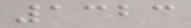1323
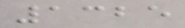1325
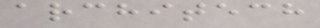architech
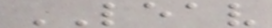LEAV
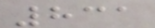831
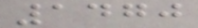1470
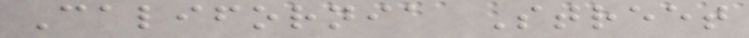California Street
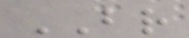BR
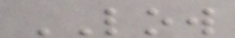LOW
